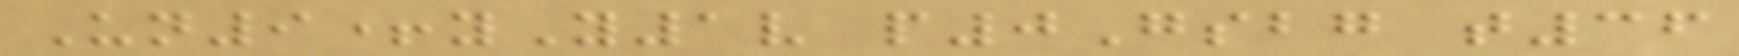Un9+yY1v p0Gsbg t36
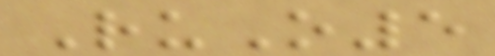RuO5
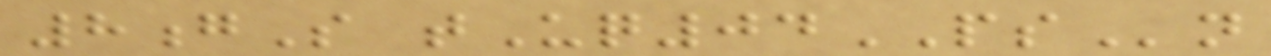8gS tUq04PSn
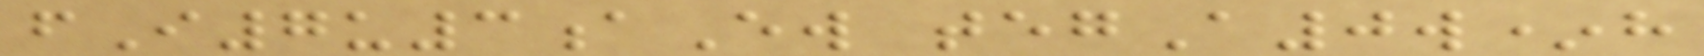fI7u3aEw tegA0w*h
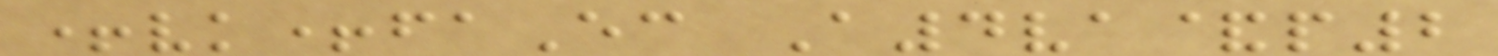+vk+faEc A4va&p2
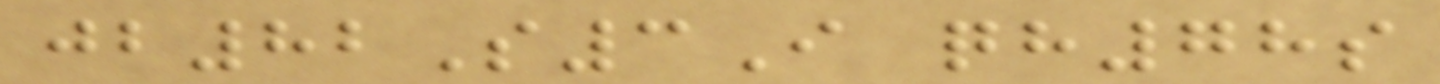jb82S3I qh78s
